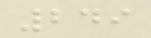249
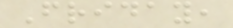Friday,
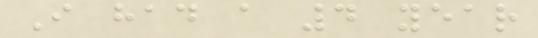I had a 4 year
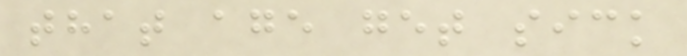that age get sick
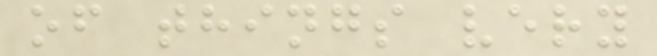of things very
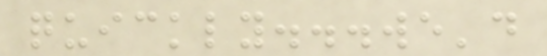quickly...we'd
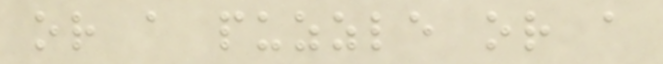or a puzzle or a
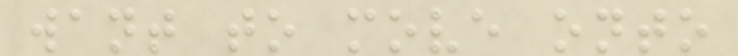want to move onto
